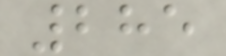285
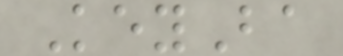KeyBa
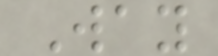Way
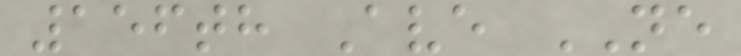156th Ave NE
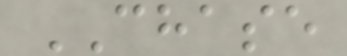CHASE
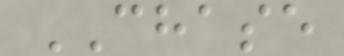CHASE
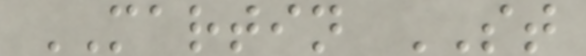MARTIN ST
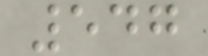547
